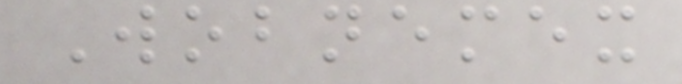Wobnemex
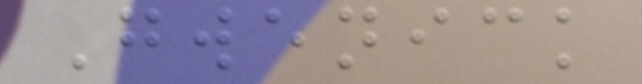Gwenick
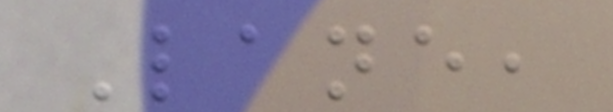Lane,
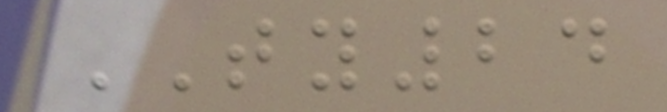TY24
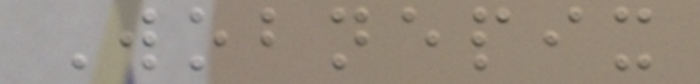Wobnepix
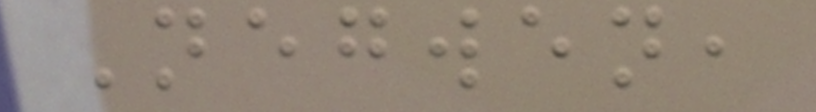Negwen,
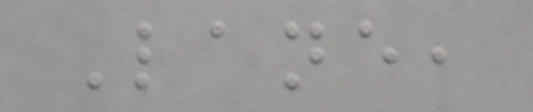Lane,
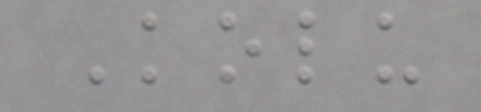Kolu
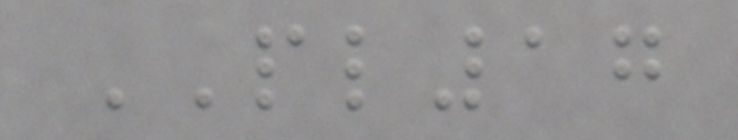PL17
